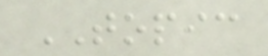TOPIC
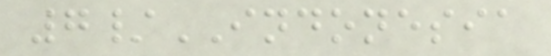7/INDONESIA
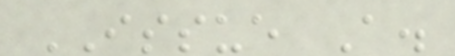ISSUE A.
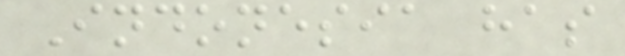Indonesia has
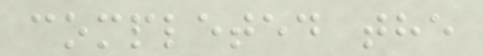completed the
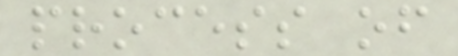process of
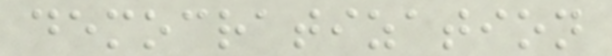democratization
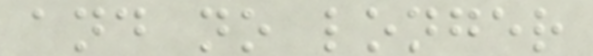and no longer
